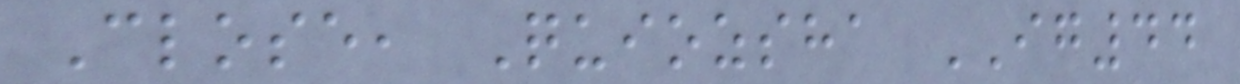Close, Quiozsha IG44
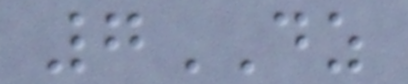7DZ
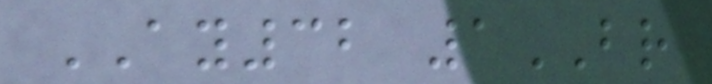AY32 1BR
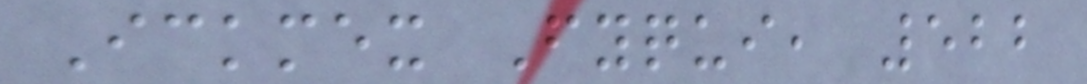Ickmex Fyqui, 522
